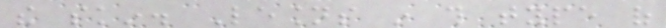the skin. Lesions in this type of
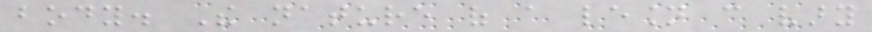body. The nature of a lesion can vary
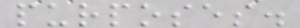purposes.
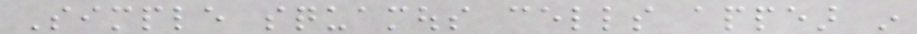Simple squamous cells appear in
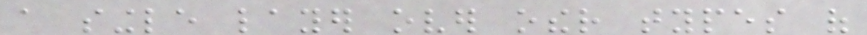a single layer over other types of
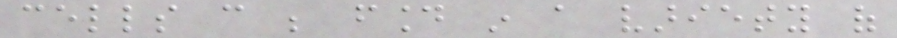cells can be found in a variety of
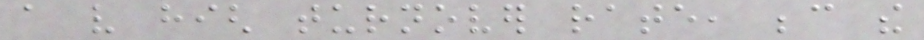a very high turnover rate, because the
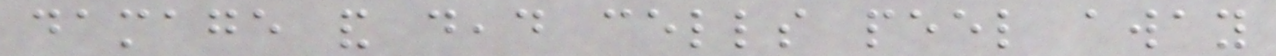damage and dead cells peel away
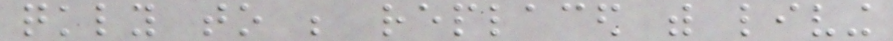quickly to be replaced with living
